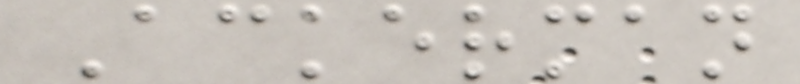Ackerman
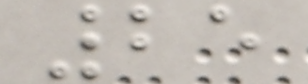25
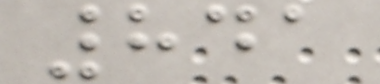841
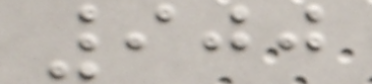900
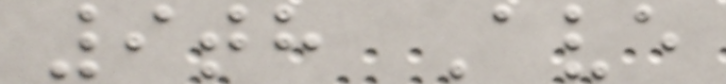9th Ave
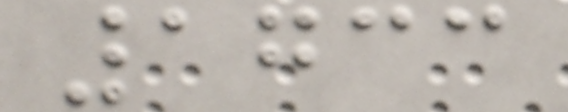1733
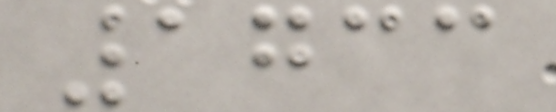1733
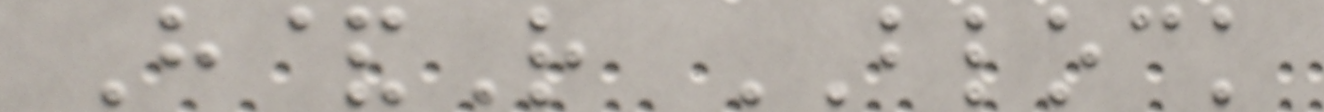H&R BLOCK
